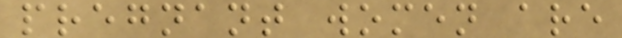pregnant women are
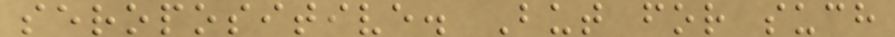seropositive. But for such
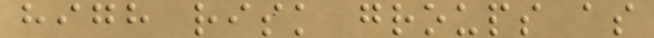high risk groups as
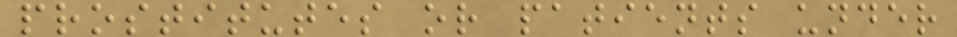prostitutes or patients under
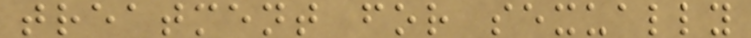treatment for sexually
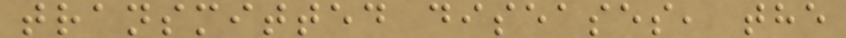transmitted diseases, the
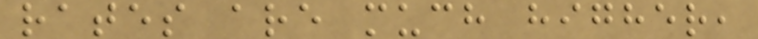rates are much higher,
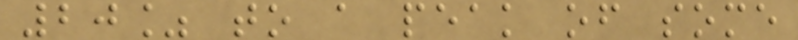20% to a peak of some
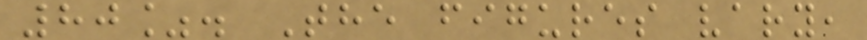80%. The figures vary,
